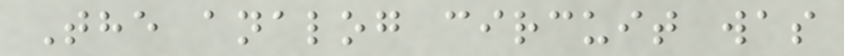The analog circuit was
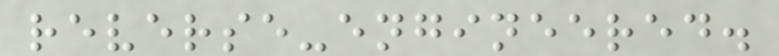reverse-engineered.
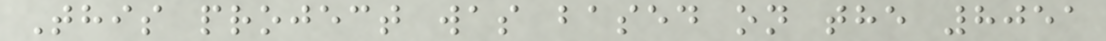This project was based on the 8051
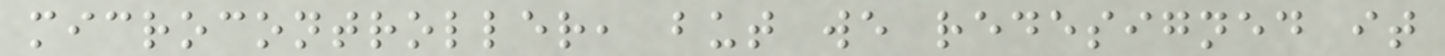microcontroller, but we redesigned it
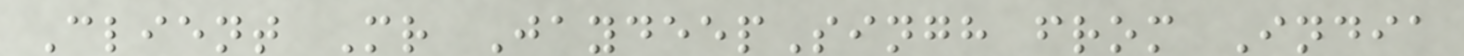Client Mr JaydeepSingh from India
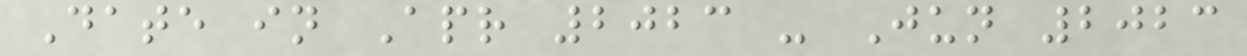Date in Apr 2023 - Jun 2023
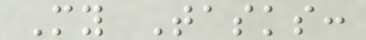My Tasks:
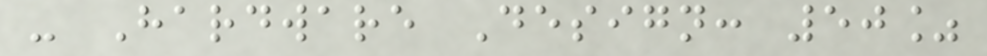- Hardware Design: 50%
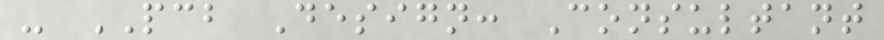- PCB Design: Consultant
